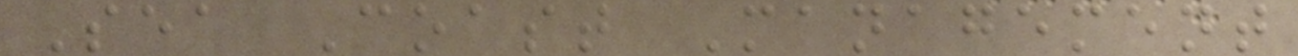Sea Coast Management
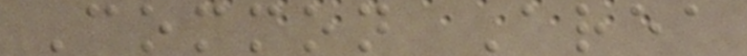Common Area
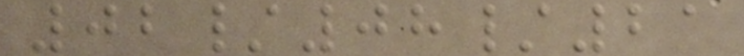02/08/21
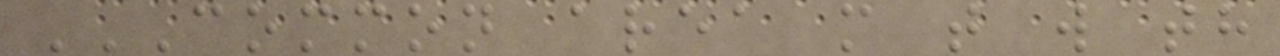COMMON AREA M T W TH
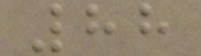88
